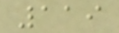119
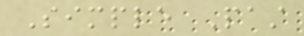Simple Past
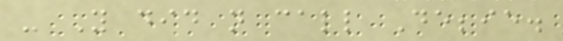- You did not call Debbie.
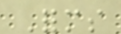Forms
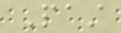Past
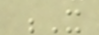X
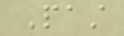Past
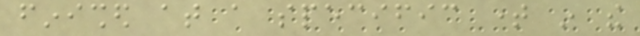finished at a specific time in the
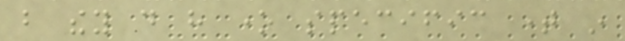but they do have one specific time in
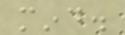mind.
